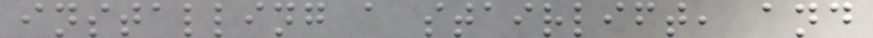installing a stairlift, and
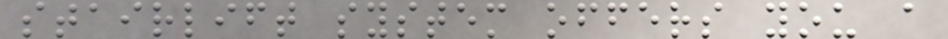stairlift system offers you a
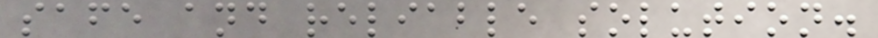safe and reliable solution.
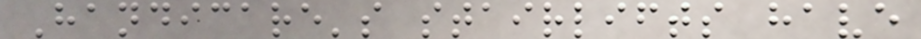Handicare's stairlifts have
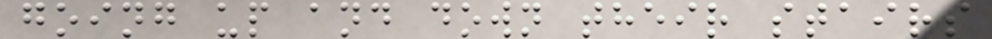going up and down their stairs
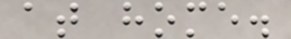at home.
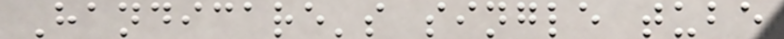Handicare's single tube
